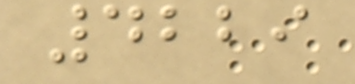4229
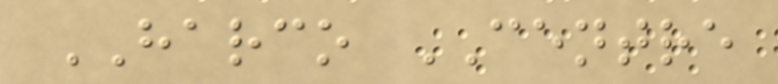HARCO CENTRE
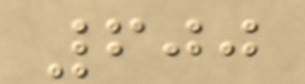600
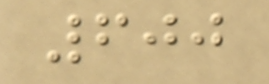600
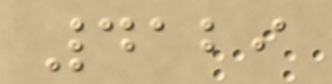4129
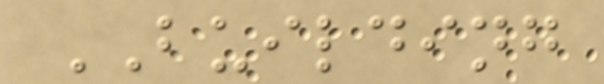BUILDING
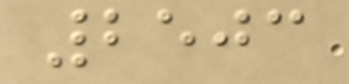2503
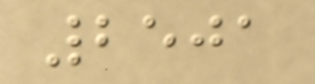2501
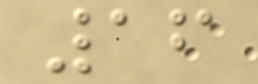16
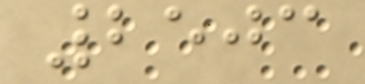2503
